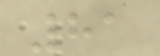81
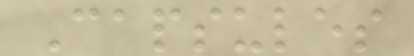Capsules
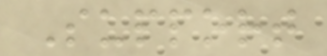Support
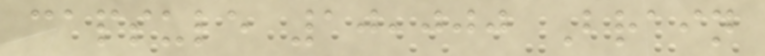capsule 10,000 Brain
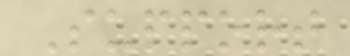Support
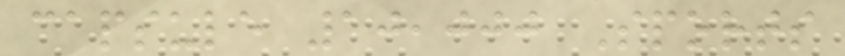capsule 10,000 Sports
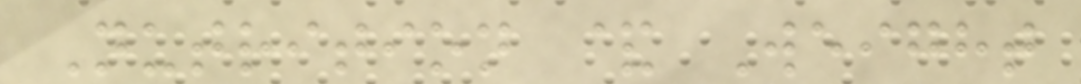Nutrition & Weight
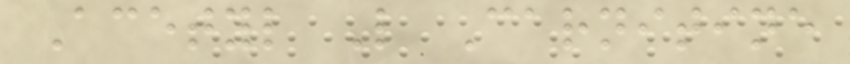Acetyl L Carnitine
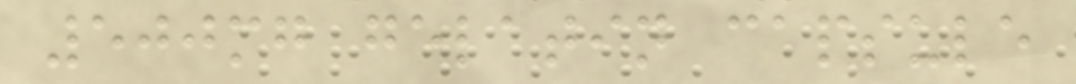500mg gelatin capsule
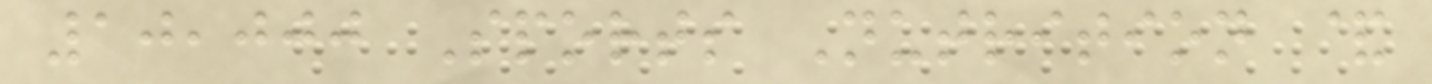10,000 Sports Nutrition &
